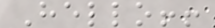Hello!!
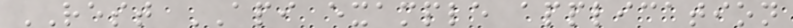REST API example application
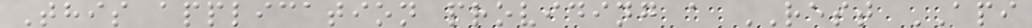This application providing a REST API
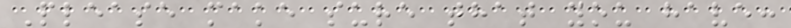Please make sure that you have:
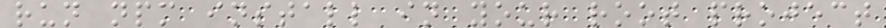run npm install in your root project
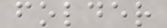folder
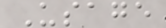Usage
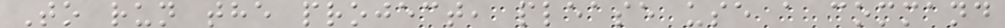To run the project, please use a command
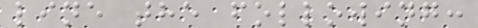line the following:
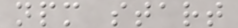npm start
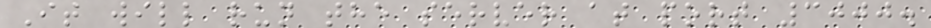It will run the server at port 3000.
